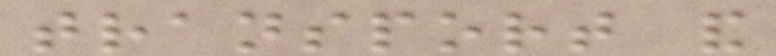transport and
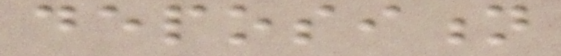deposition
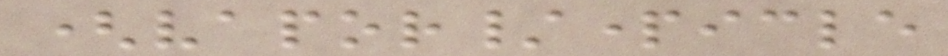(vapor/particle
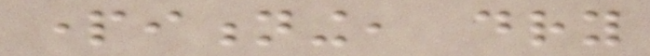partitioning, dry
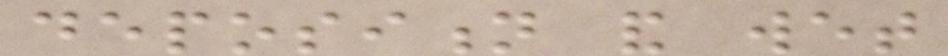deposition and wet
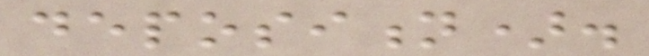deposition).
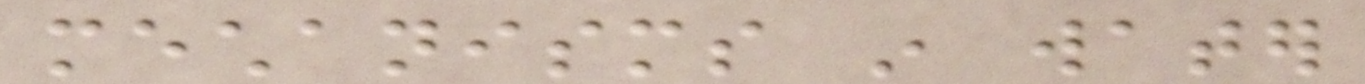mechanisms in water
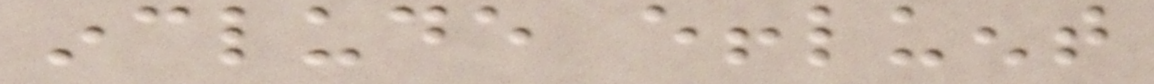include effluent
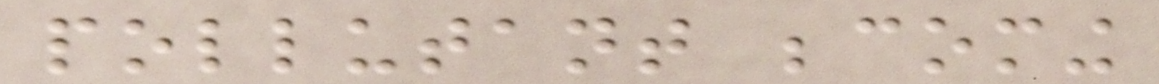pollutant becoming
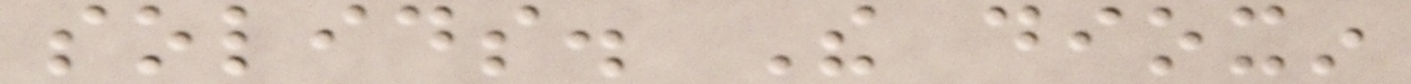solids. The dioxin
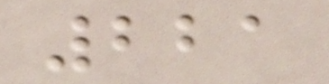221
